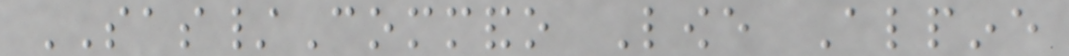SAS/Commando Lowe Alpine
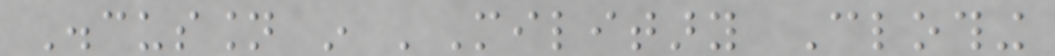Discussion in 'Military Clothing
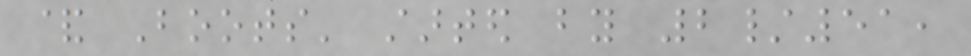& Boots' started by 2/51,
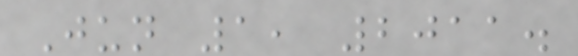Jun 1, 2011.
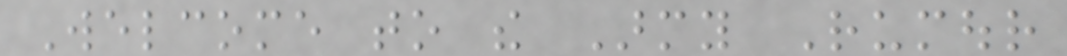Welcome to the Army Rumour
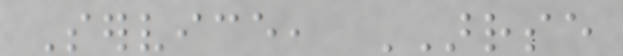Service, ARRSE
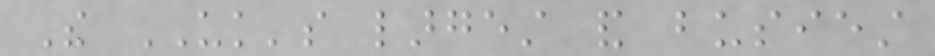The UK's largest and busiest
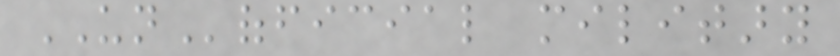UNofficial military
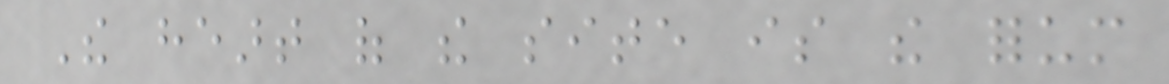The heart of the site is the forum
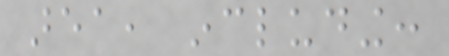area, including:
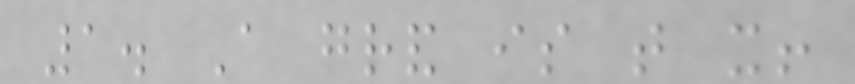1. A grand is that it!
